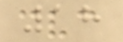18
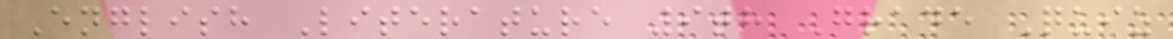English Literature 9th Grade Quiz
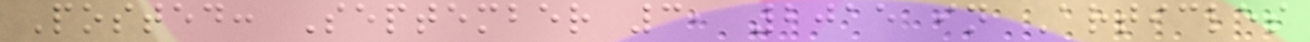Posted: September 3, 2015 in Articles
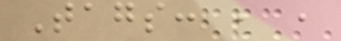Tags: , ,
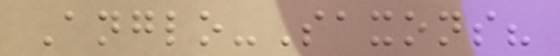Anglo-Saxons?
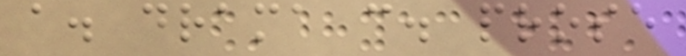a. drama c. prose
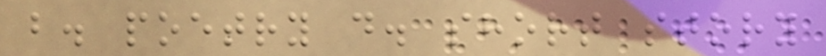b. poetry d. short story
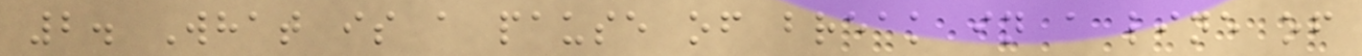2. What is a pause of break in a line of
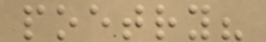poetry?
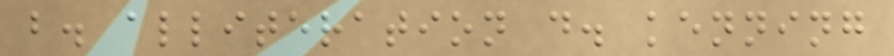b. alliteration d. kenning
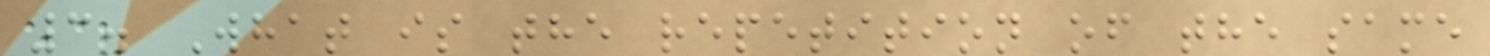3. What is the repetition of the same
